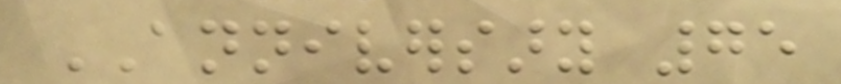ANNIVERSARY 75
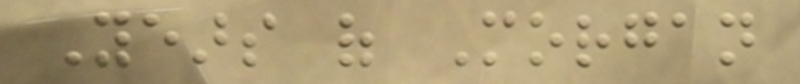Years of Morgan
